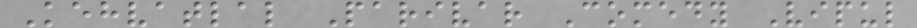Kehvatlal Parivar Comedy Vipul
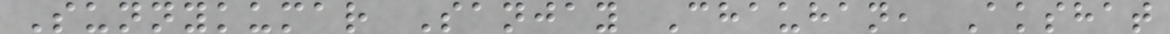Sunnykumar Sanjay Chauhan, Akshat
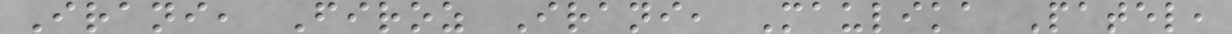Irani, Firoz Irani, Maulika Patel,
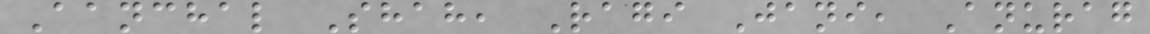Aanchal Shah, Ragi Jani, Anurag
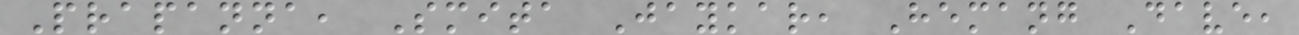Prapanna, Smita Jaykar, Hemang Dave,
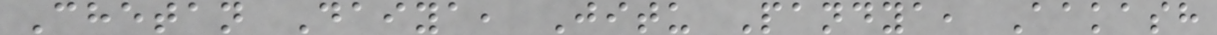Chetan Daiya, Jitu Pandya, Aakash
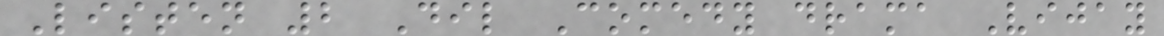Listen 2 Dil Comedy drama Vijay
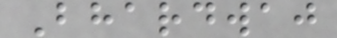Bhardwaj
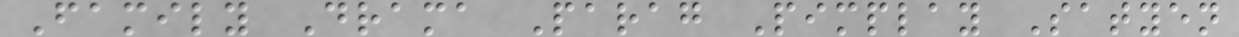Family Drama Parag Pimplay Satyen
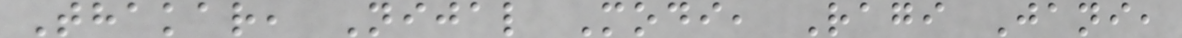Thakar, Nijal Modi, Ragi Jani,
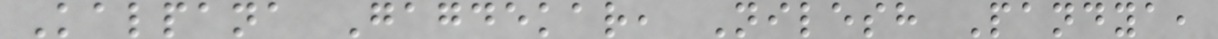Kalpana Gagdekar, Nilesh Pandya,
